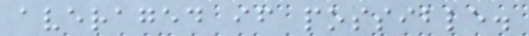averaged if possible.
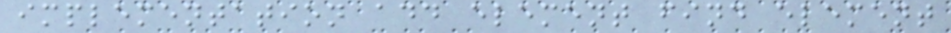implementation add element find element
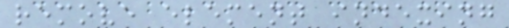remove element indexing
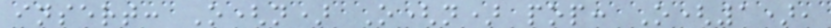insert: O(n) O(n) pop: O(1),
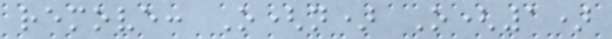remove: O(n) O(1)
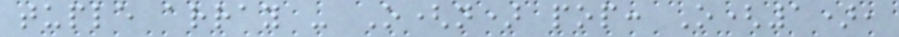tuple array - O(n) pop: O(1),
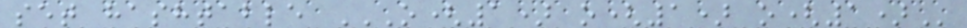set hashtable O(1) O(1) O(1)
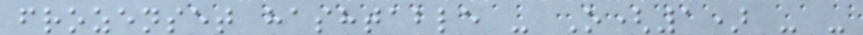frozenset hashtable - O(1) - -
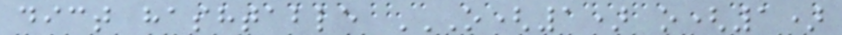dict hashtable O(1) O(1)
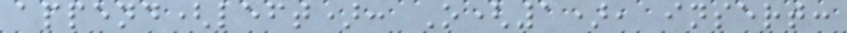append(left): O(1), insert:
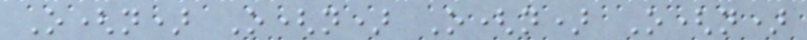O(n) O(n) O(n) O(n)
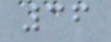36
